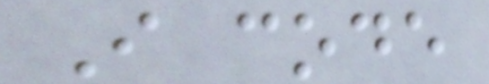I code
